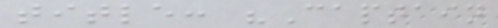title: "Captain
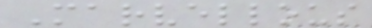Marvellous
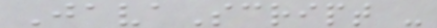JavaScript -
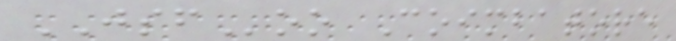JSFoo Coimbatore
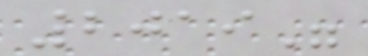2019"
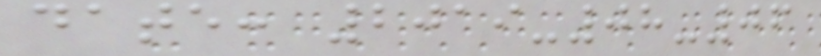date: 2019-08-06
